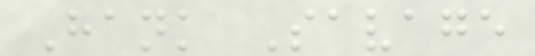Hank Savage
